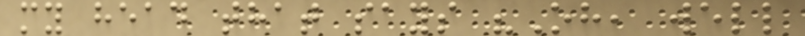my head that says "Oh, well
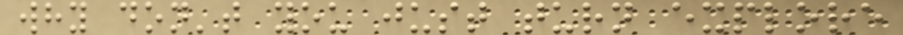why don't you just turn explore
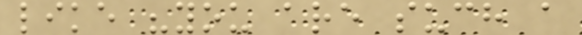like "you are such a
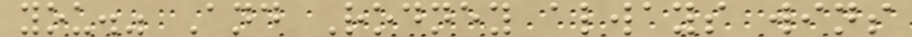you." And Rodney always wins
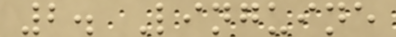2. Linguine
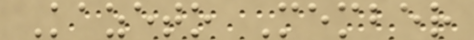Kazeto Member
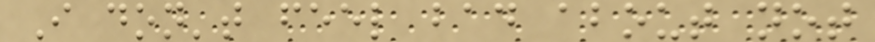I don't feel bad about not
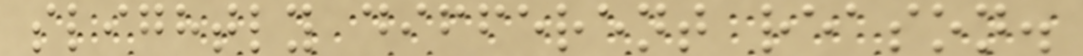slightly different reason.
